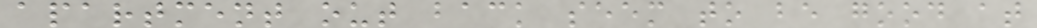apartment out back seem to be good at
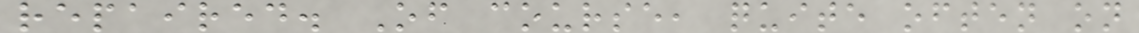repaired. Of course, quite often on
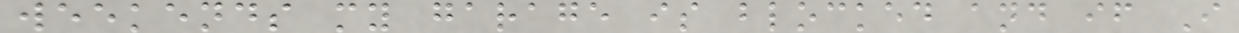weekends my garage is blocked and if I
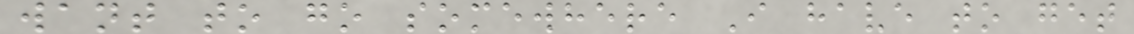want to go somewhere I have to get
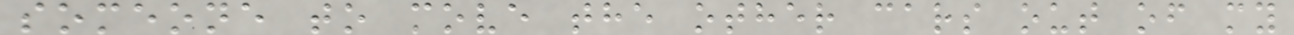someone to move the other cars out of my
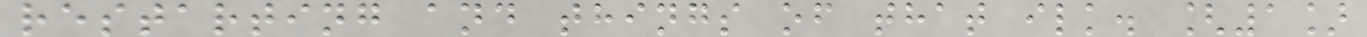restarting and things of that ilk. [1]
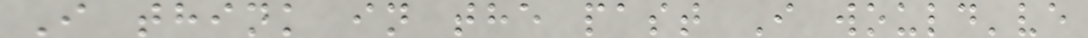I think in the past I would've
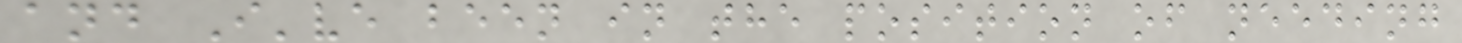and I've been in the position of needing
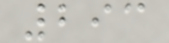293
